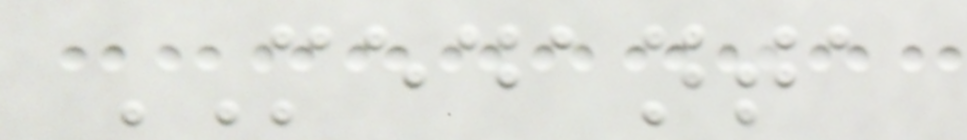MEDANTA
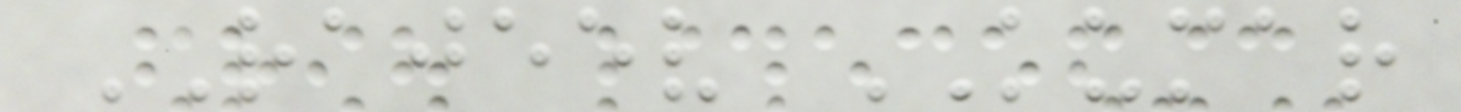RAJEEV KUMAR
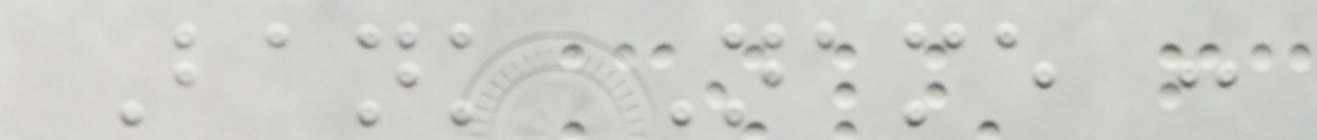Bank Name :
